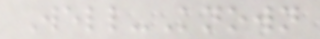Well-Known
